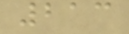213
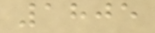1805
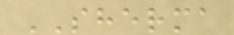SHERMA
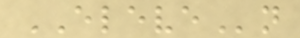ELEVEn
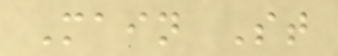Main St
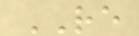RE
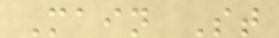Main St
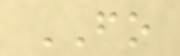FO
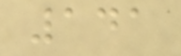141
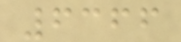6366
